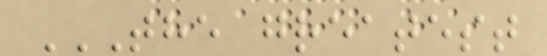THE GREATEST
